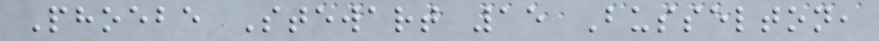Phoebe Stewart 15 Busselton,
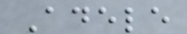Adele
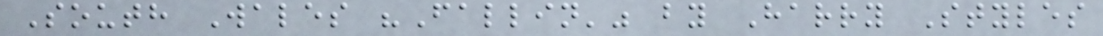South Wales "Fallin'" by Harry Styles
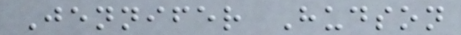Jennifer Hudson
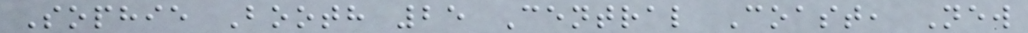Sophie Booth 25 Central Coast, New
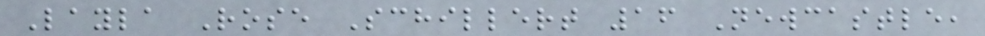Layla Rose Schillert 16 Newcastle,
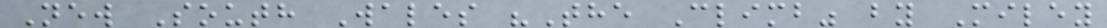New South Wales "The Climb" by Miley
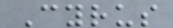Cyrus
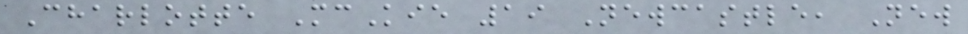Charlotte McKie 19 Newcastle, New
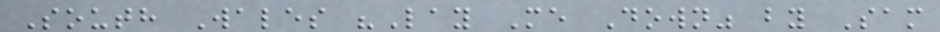South Wales "Lay Me Down" by Sam
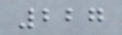227
